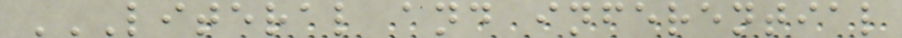LITERAL AND INFERENTIAL
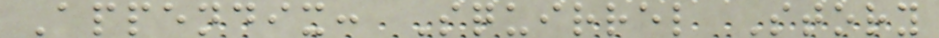Appendix: Squirrel Story
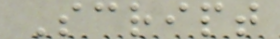Script
